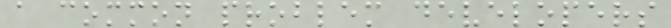a common problem developers
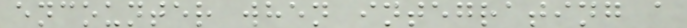encounter when integrating a
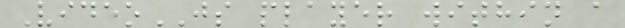VideoJS player within a
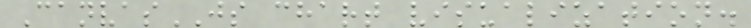CanvasJS chart visualization.
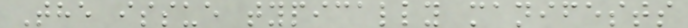The issue typically manifests
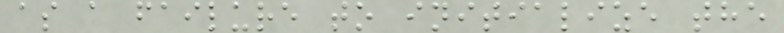as a failure to initialize the
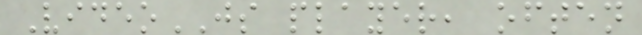VideoJS player, often
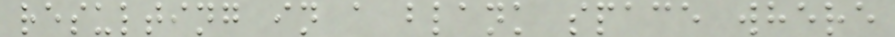resulting in a blank space where
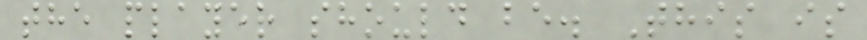the player should be. This is
